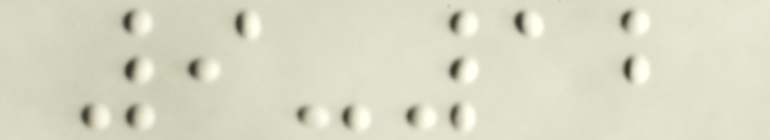9-12
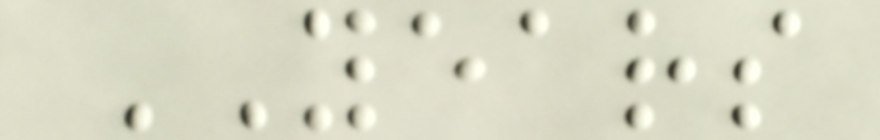YEARS
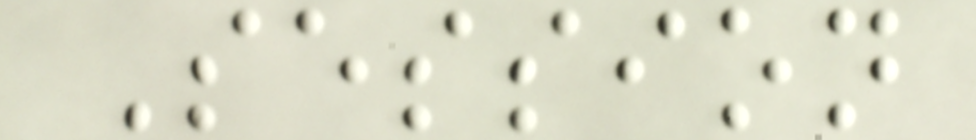Session
